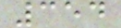354
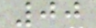00
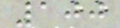100
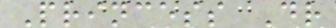Princess Dr
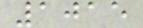1015
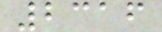2316
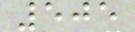505
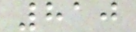810
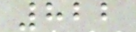822
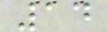14
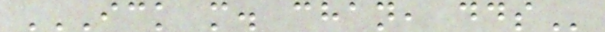ICK M. CHAN, DDS
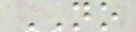NO
